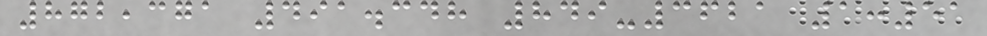872,371 491.348 849-3621 1:51
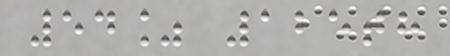54% 125th
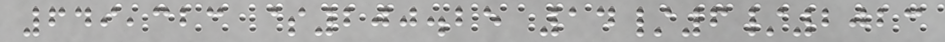649,323 $200.25 14/6/2023
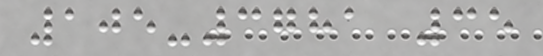105-3781 35
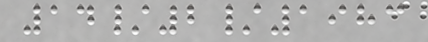14/2/1983
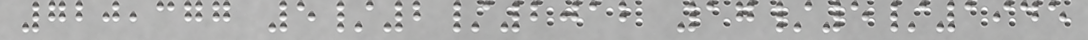720,377 5/2/2012 17/5/1945
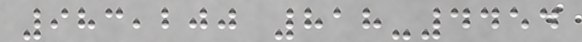983,200 818-4454
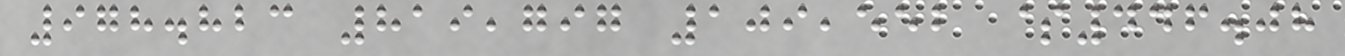978.823 819,797 109,552 $446.08
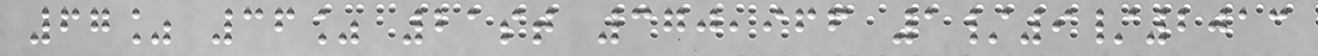67% 36% 21st 370,966 1/9/2013
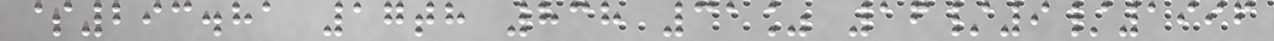$293.81 17th 838 31% 16/9/1996
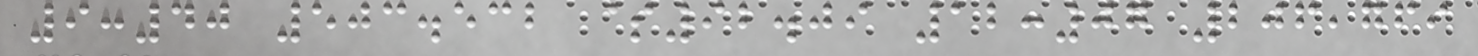9:40 503.532 $92.09 12:07 206,769
